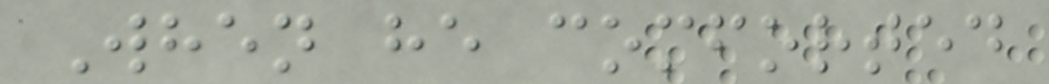When he comforted
